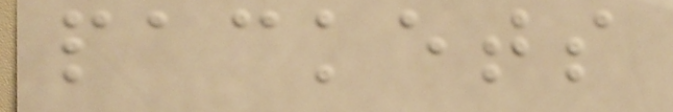packets
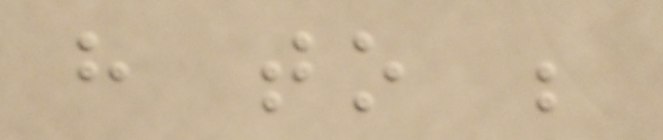have to be
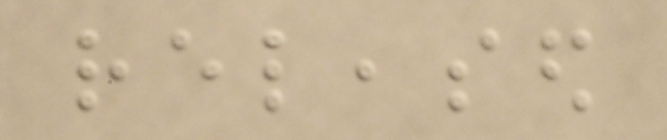released
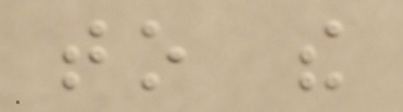to the
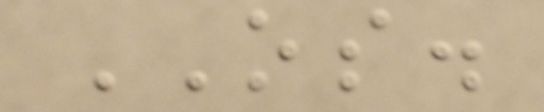OS.
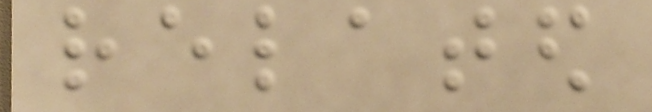related
